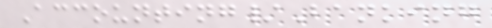Accounting/Banking
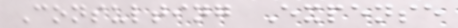Consulting Expense
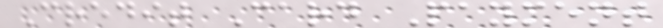Credit Card Payment
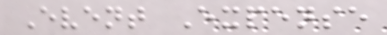Event Expense
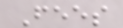Fees
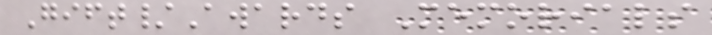Gift/Awards Memorials
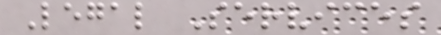Legal Services
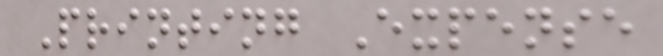Printing Expense
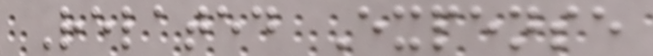Related Expense
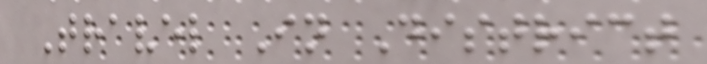Travel In District
